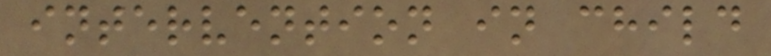intervention in child
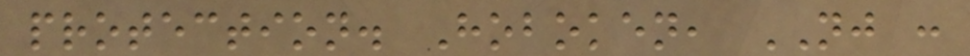protection. Hoboken, NJ :
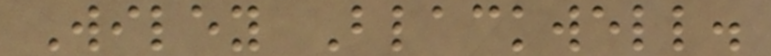Wiley Blackwell.
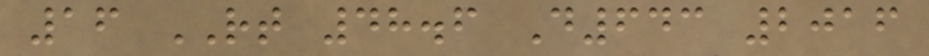16 RT 48.6 D643 2016
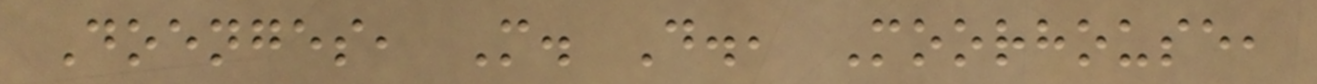Doenges, M. D., Moorhouse,
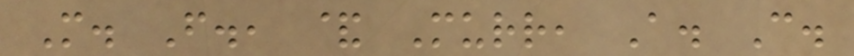M. F., & Murr, A. C.
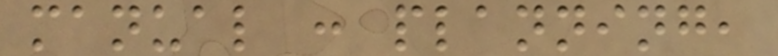manual : planning,
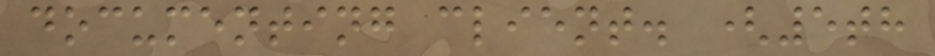documenting client. (5th
